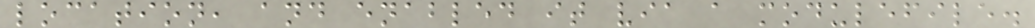location, and enabled it via a modulefile.
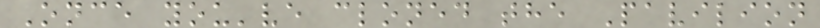Once you've cloned the Pavilion
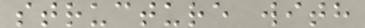structure with
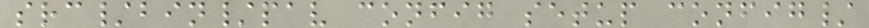src/bin/pav config setup config/
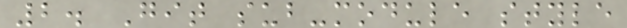2. Git sub-module style
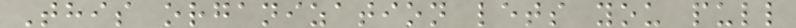This organization lets you pull
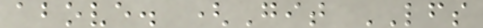above. (Git LFS
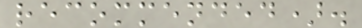recommended).
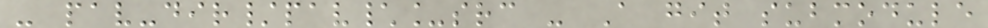- pav-dir/pav\_src - A git submodule
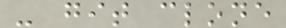- git clone
